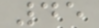45
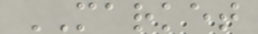MARKET
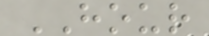HOUR
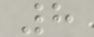8
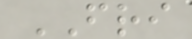FRI
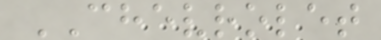CHEVROLET
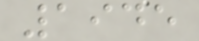1945
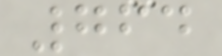764
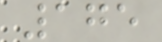175
